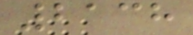2138
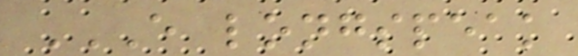E LONGSPEAK
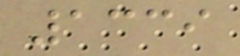1339
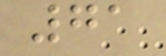71
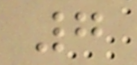7
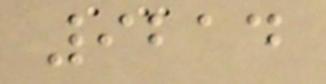9214
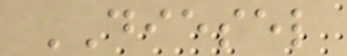DIESEL
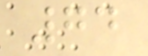74
